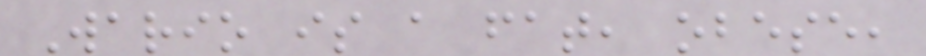Wario is a fat, obese,
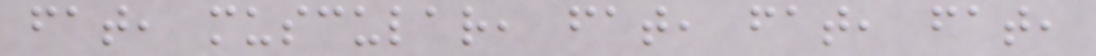fat, muscular, fat, fat, fat,
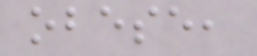obese,
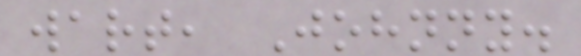wart, Johnny.
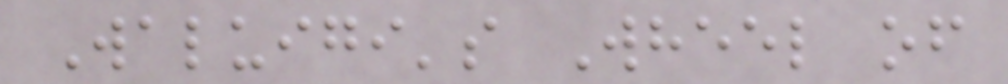Waluigi's Wheel of
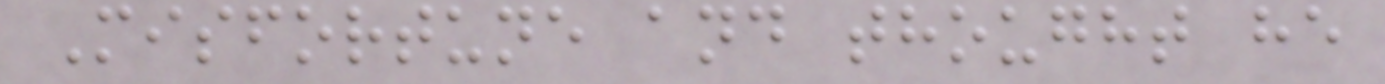Misfortune and thought he
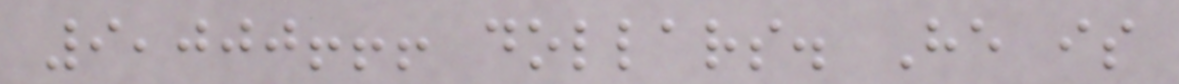9,000!!! dollars. He is
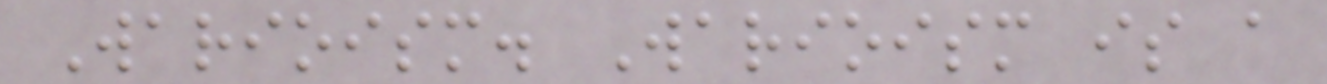Warioism. Warioism is a
